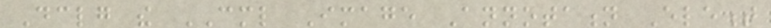Declaring the CML Image Annotation Element
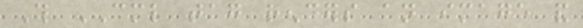This CML tag renders an image and
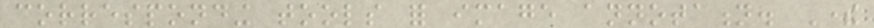corresponding tools for image annotation. There
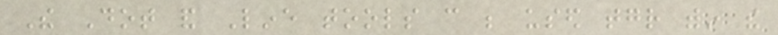The Dot and Line tools can be used together within the
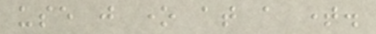use just one at a time.
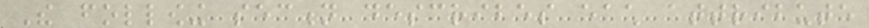The following section describes each attribute
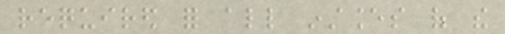required for all instances of the
